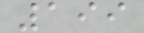199
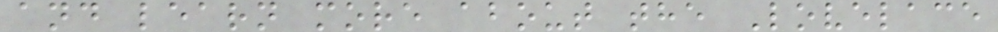and learn more about the Lovelace
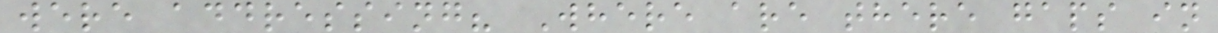were addressing? Where are there gaps in
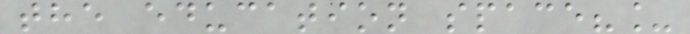the education space?_
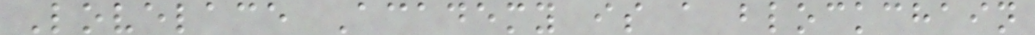Lovelace Academy is a blockchain
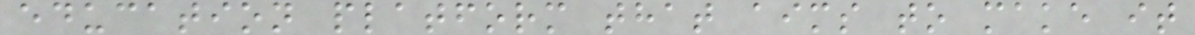education platform that aims to make it
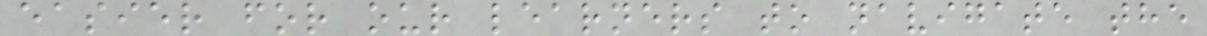easier for our learners to navigate the
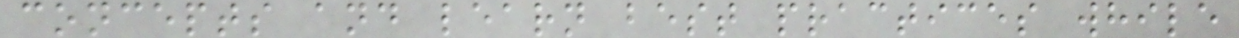concepts and learn best practices while
